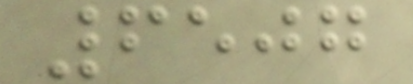6507
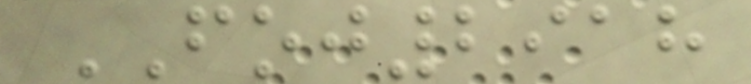FOJ2918
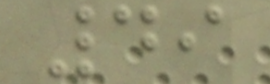49
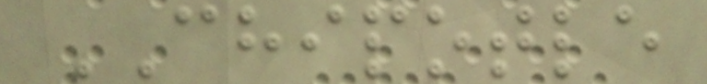CHIPOTLE
